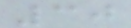30
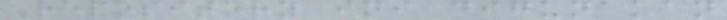Repository ini digunakan
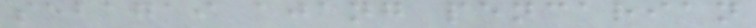sebagai ajang pencarian
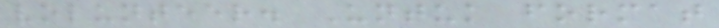volunteer. Untuk format
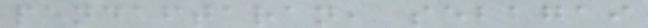pendaftaran, sebagai
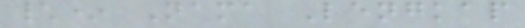\* Nama Lengkap
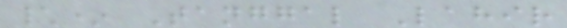\* Tanggal Lahir
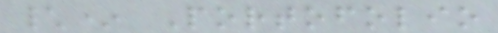\* Portofolio
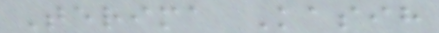Terima Kasih
